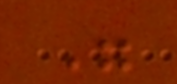"
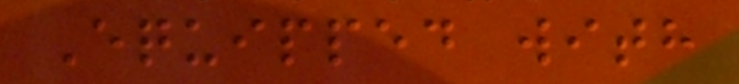Equipped with
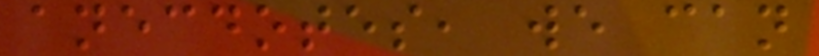anecdotes, we can
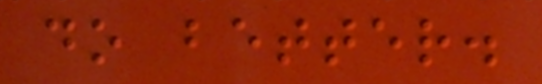do better.
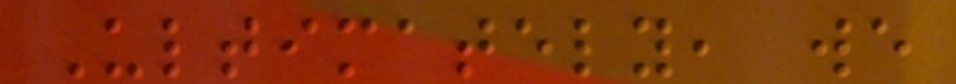Ultimately, we
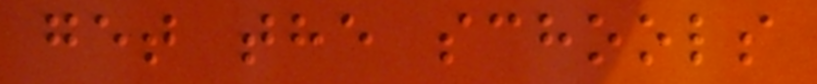get the schools
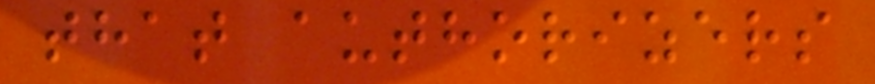that authorizers
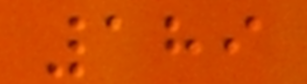189
